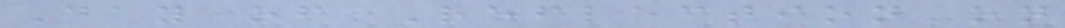Day of Reflection on
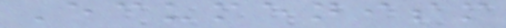Ecumenism
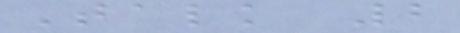Talk 2
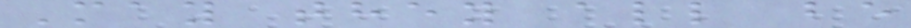May they all be
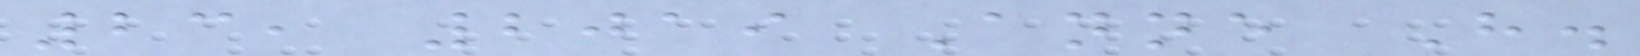23, 2019 Anne H.
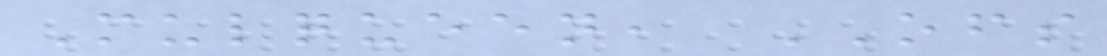Mulqueen, OFS
